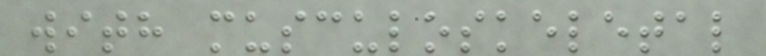with musculoskeletal
